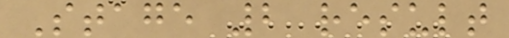Stage 2 result
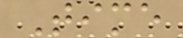Time
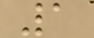1
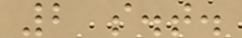2 s.t.
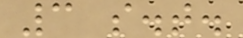3 s.t.
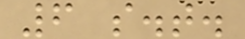6 s.t.
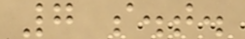7 s.t.
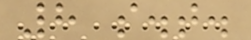8 s.t.
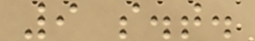9 s.t.
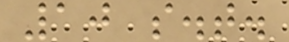10 s.t.
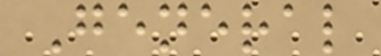General
